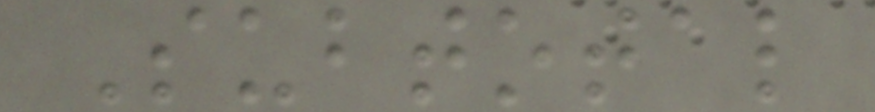Subtotal
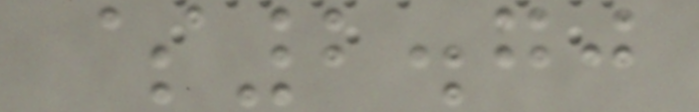$2.70
